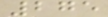275
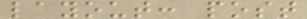layout: post
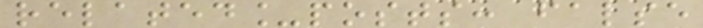related_posts: false
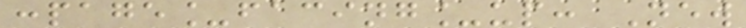:page_facing_up: New
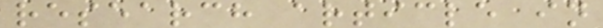research article in
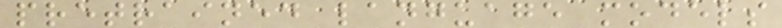pretrained language models
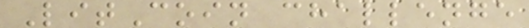LitCoin challenge
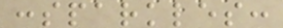:sparkles:
